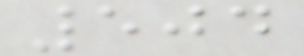504
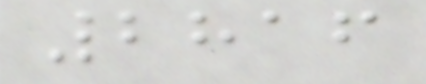2816
